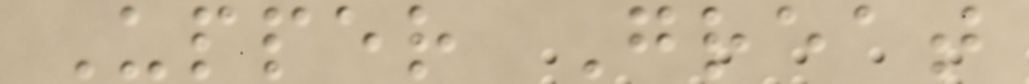Upper Great
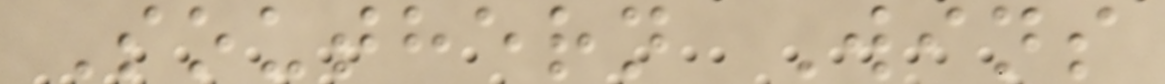Southern Wins
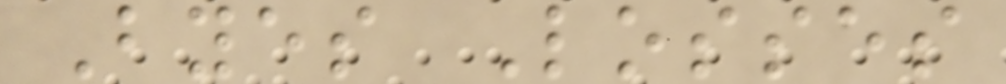Byes Losses
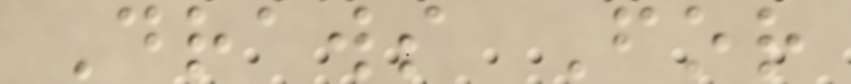Draws For
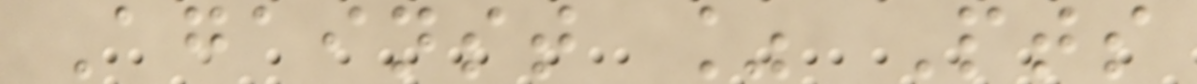Against % Pts
